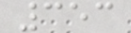353
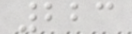223
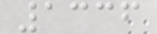1336
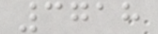3718
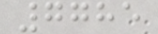7785
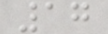17
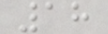18
